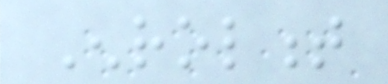Enrolment
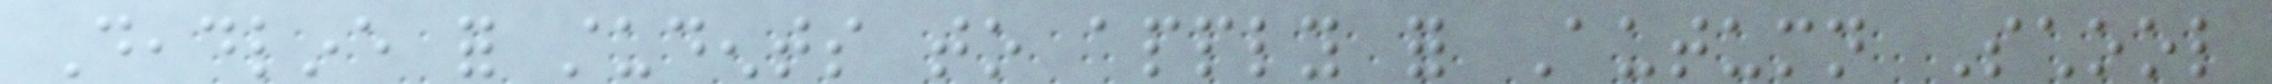Deadline for students to apply for Autumn School
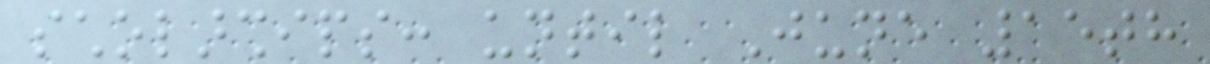scholarships: until June 15th
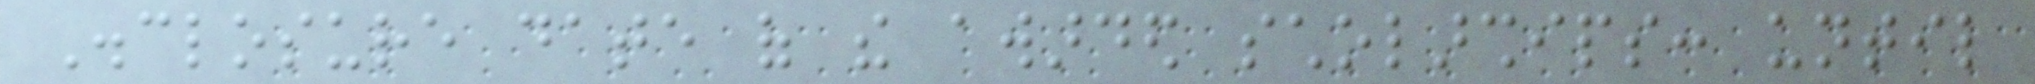Disclosure date of the awarded scholarships: until
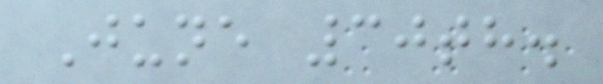June 30th.
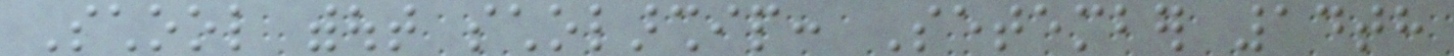School without scholarship: Setember 14th
